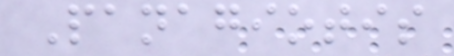Panagiotis
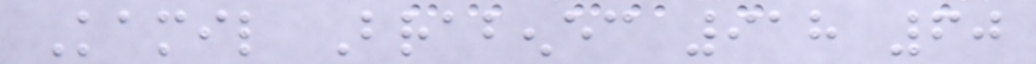Kamil Brabenec 918 60
